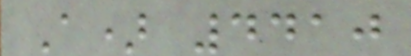A) 4410
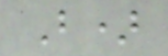B)
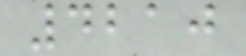4210
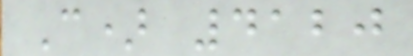C) 4120
